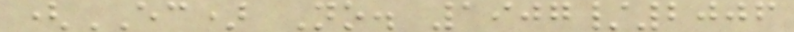(EC) No. 1907/2006
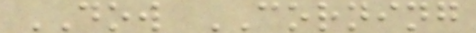DOW CORNING
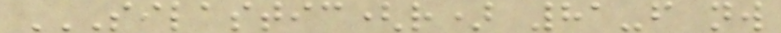SILASTIC(R) 81-F NW
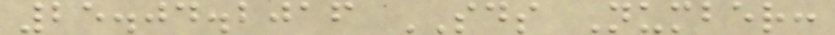25.04.2016 SDS Number:
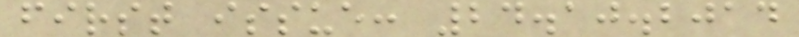first issue: 24.10.2014
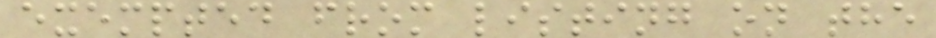exempted from listing on the
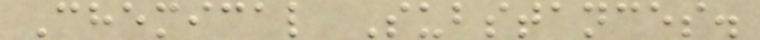Chemical Substances.
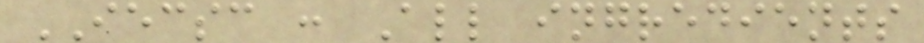IECSC : All ingredients
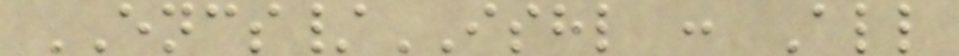ENCS/ISHL : All
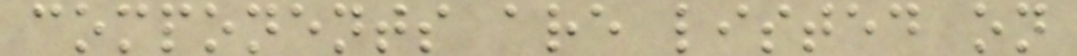components are listed on
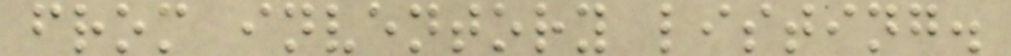from inventory listing.
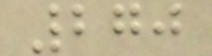270
